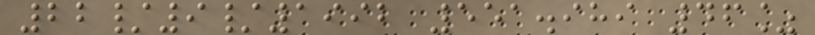22/9/1992 551.989 46%
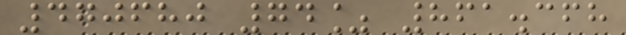470680 74% 861.368
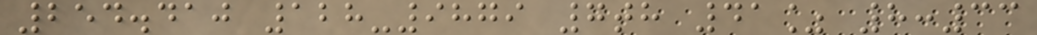254.410 128-9879 7th 41% 8:33
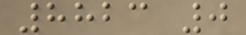8823 0
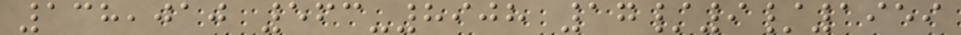138,010 563-8908 17/9/1959
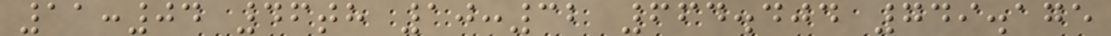11:04 46th 10:32 664.404 749.175
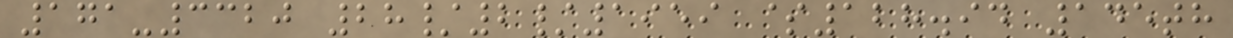171-3320 28/2/1959 $128.94 145th
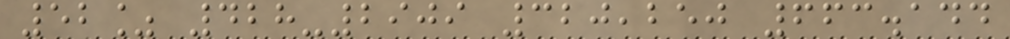52% 428-2909 320,250 663.144
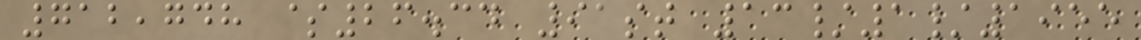712,748 $26.34 91st 13/1/1955
